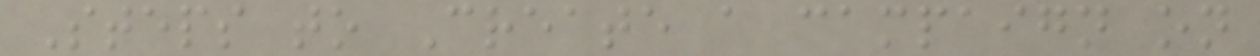Steps to Create a campaign on
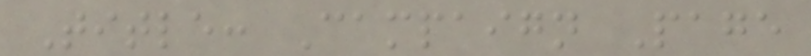Title: Campaign Page
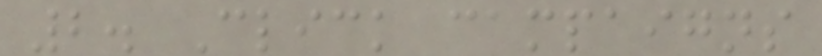2. Click campaigns
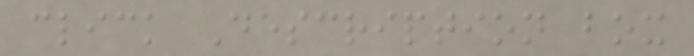click Description box
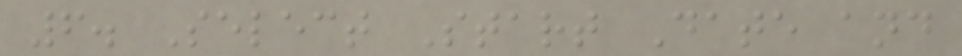6. Select Start Date and
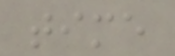time
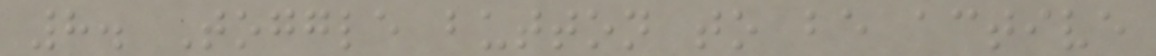8. Toggle button to be active
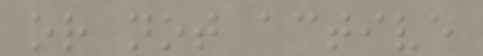or not active
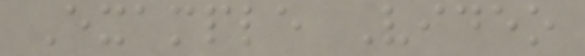Example Video
